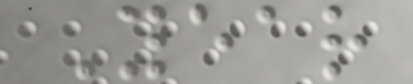Year
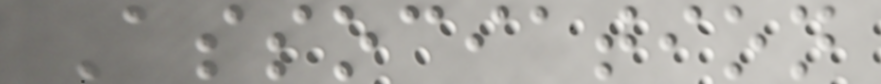Association
